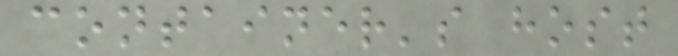container's host
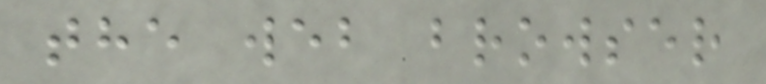the web browser
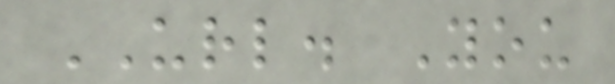URL. You
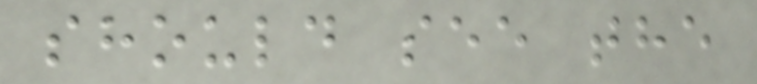should see the
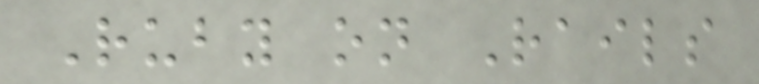Ruby on Rails
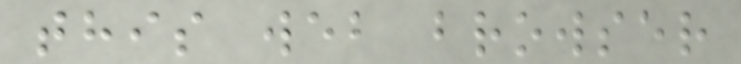this web browser
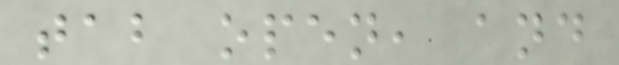tab open, and
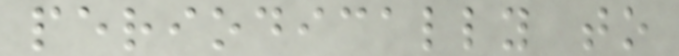periodically to
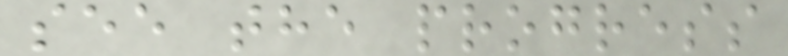see the progress
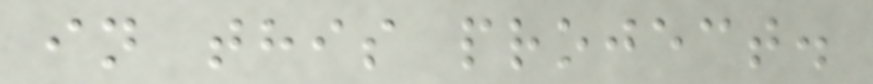in this project.
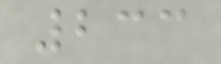233
